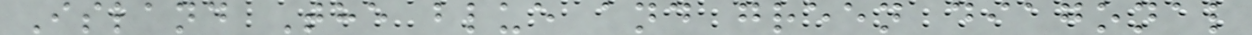Island The blue and green diagonal
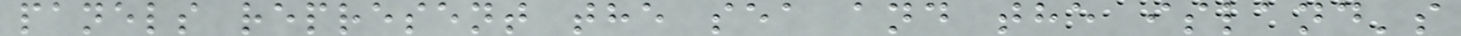panels represent the sea and the island's
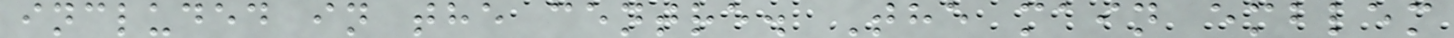included in the centre. The main emblem
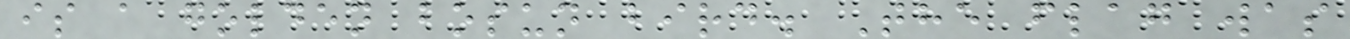is a golden bosun bird. The flag was
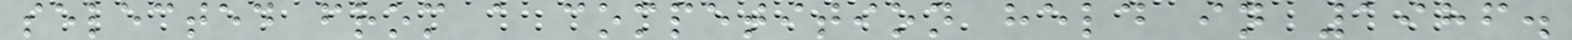selected from a competition held in 1986.
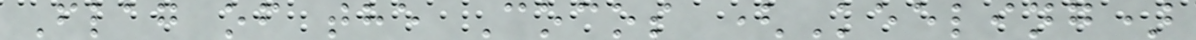Flag of the Cocos (Keeling)
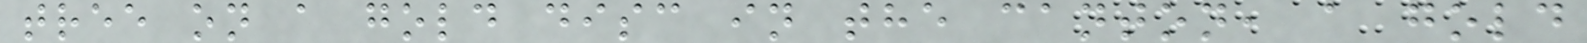tree on a gold disc in the canton, a gold
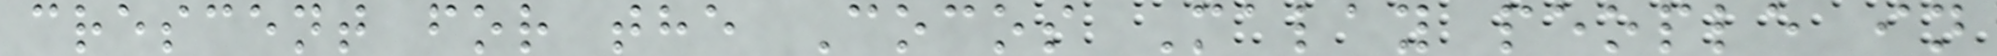crescent for the Cocos Malay people in
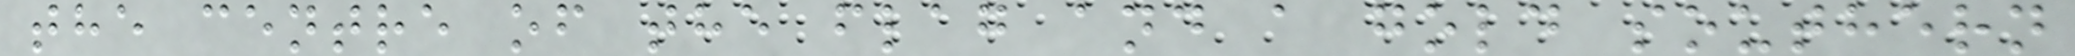the centre of the flag and a gold southern
